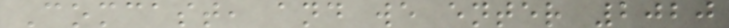Comcast, and we enter 2020
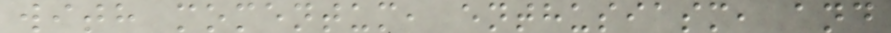with momentum, enthusiasm, and
